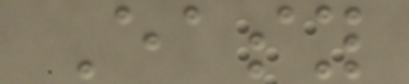Easy
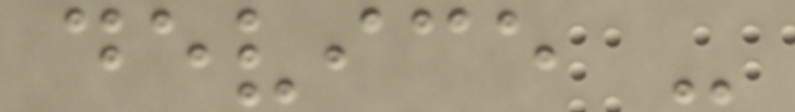device -
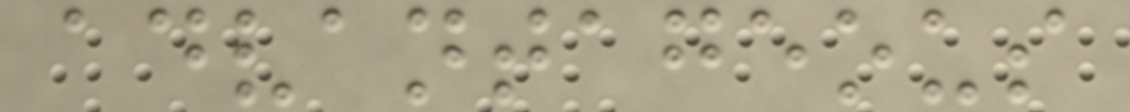advantageous
